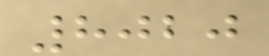8020
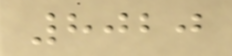8020
